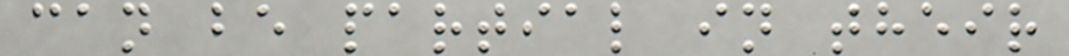can be partial in their
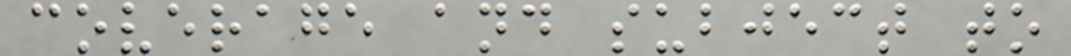coverage and subject to
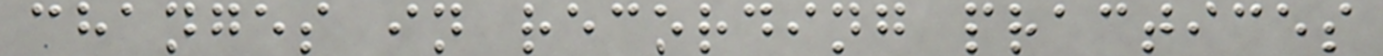changes in recording practices
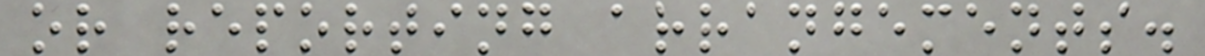or reporting arrangements.
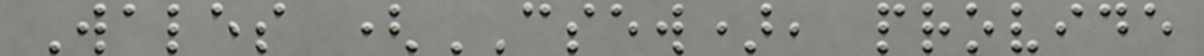Wales (CSEW), provide
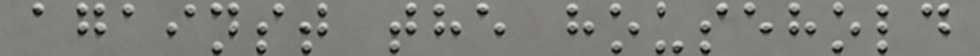against the household
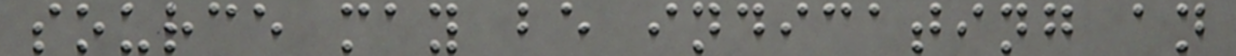source may be indicating an
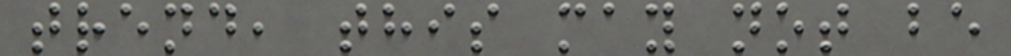trend, this may not be
